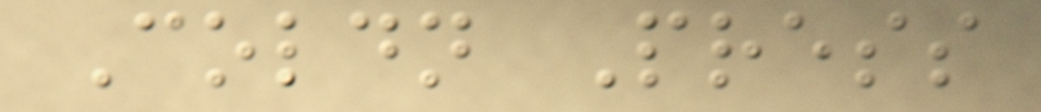Coldn Press
